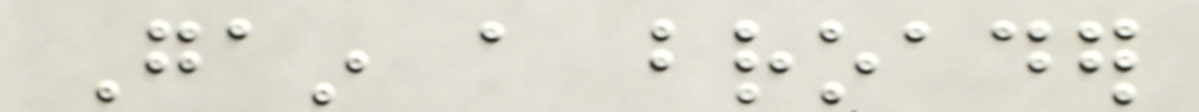Gain a broader
